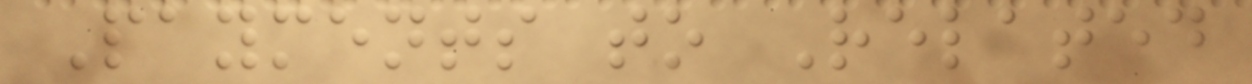Payments to Related
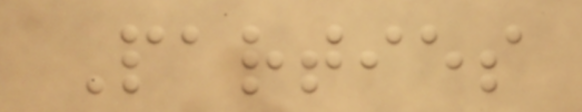Parties
